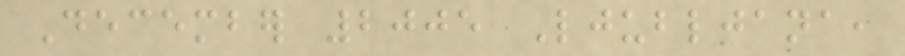December 2005 Ljubljana,
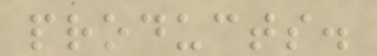products.
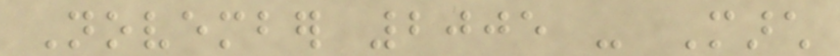November 2005 - March
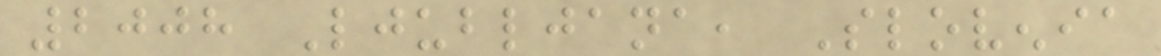2008 Ljubljana, Slovenia
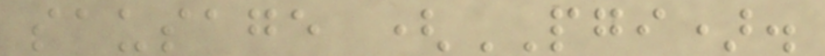sausage (PGI).
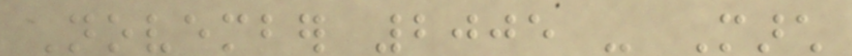November 2005 - March
